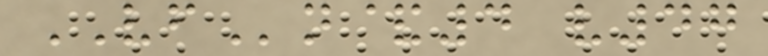VFn&4 v47
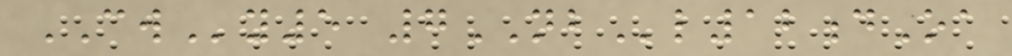CWy5 7NBl12dOa
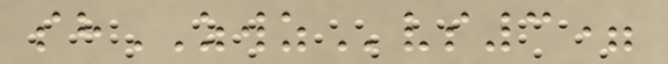shZWZvs3=
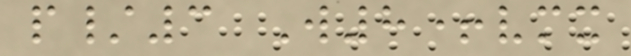p/3 W8+vmx
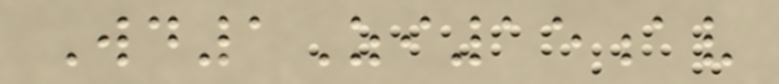Wd1Zi15av
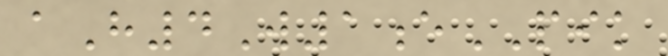aH4W1ePIK
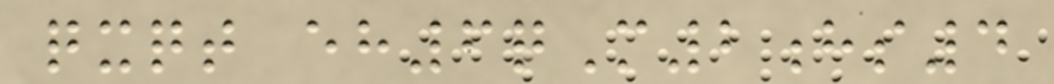qxqt eh6qM2hs4
